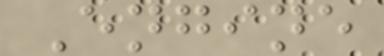Engine
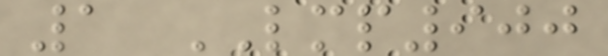1 LMP900
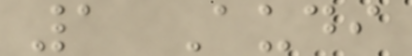1 Audi
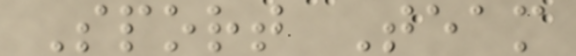Sport Team
